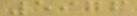5976
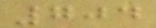704
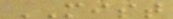MIST
